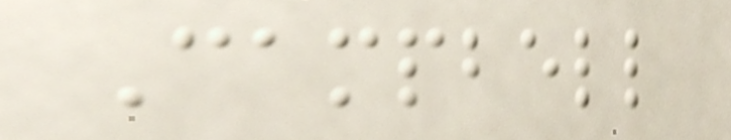Campbell
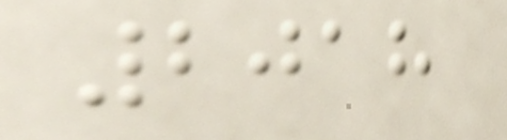2018
